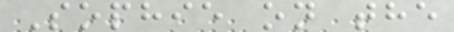Sophie on the
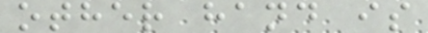other hand is
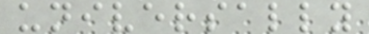universally
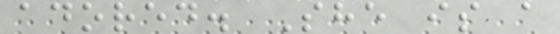adored. She is a
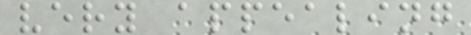very appealing
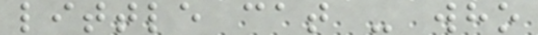little cat - who
